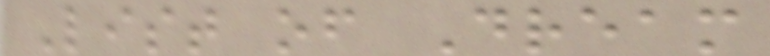List of Dream
